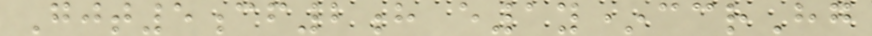Gjt5cf2h e1y*ccrHg
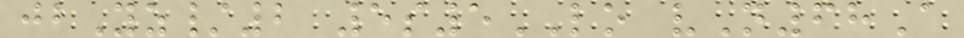jbYz/2 5s5LO vN68A
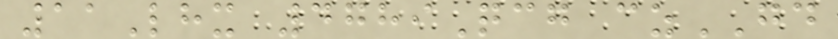11Lhx 4789Qcg czGD
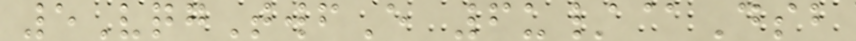5VqgTwfE 6u/@Dsb
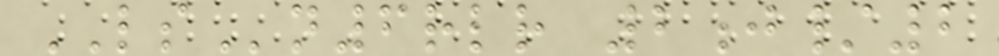LSn6rlr 2j/2
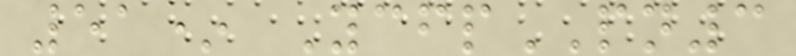51* YcfpPN3
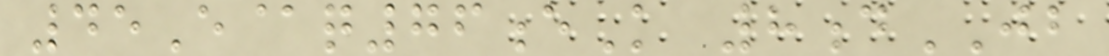45E@q76eK 8dJB
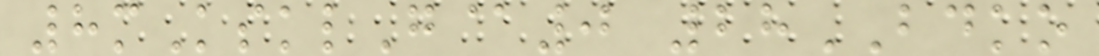8mKsklG@0 28BDKO
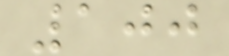100
